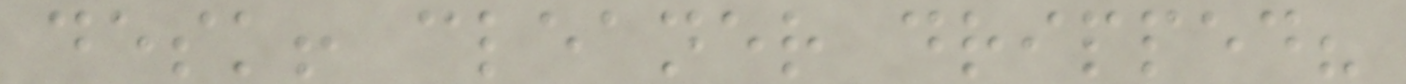desk! cleaner dripped?
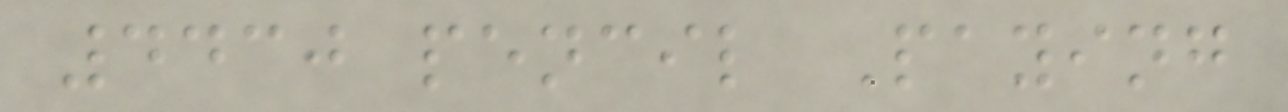4430 pencil Paying
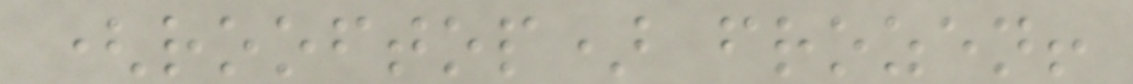(rooftop) frozen!
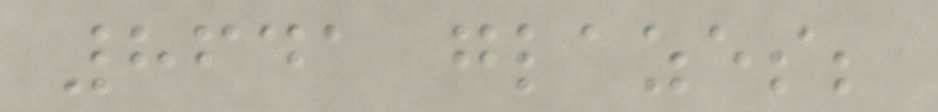8641 glazes;
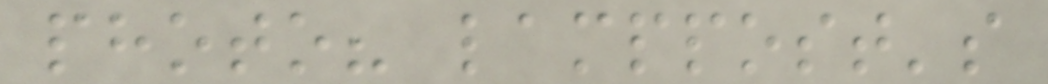photo? lamppost's
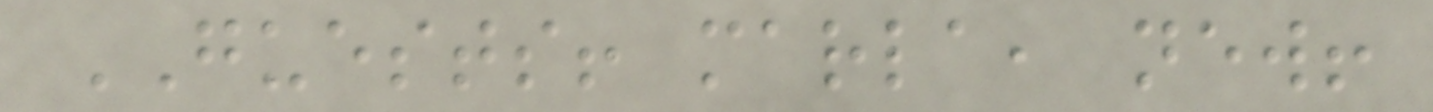GUESTS! marla, new!
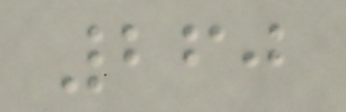260
